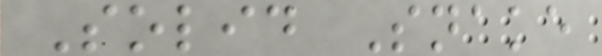Solid Snake
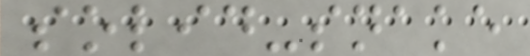solid-snake
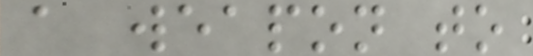a weapon to
